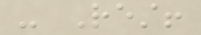- Rest!
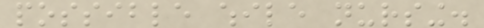possible while nursing.
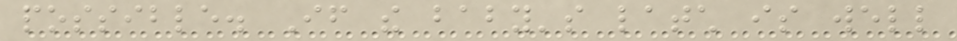possible. If the baby's latch is well
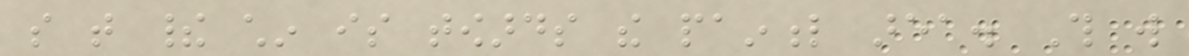so that their chin is towards the painful area. This will
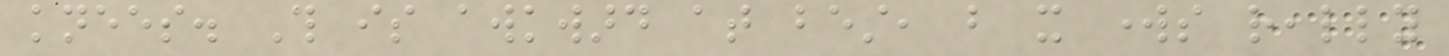knees. This is awkward at best, but it works really
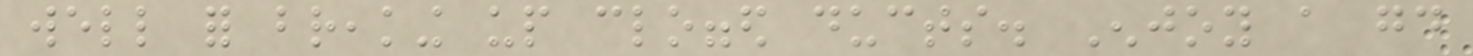well for breaking up clogged ducts. Enjoy a good
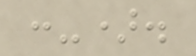:-).
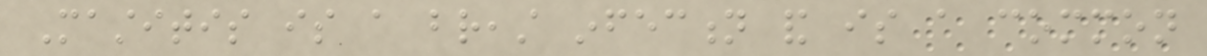Mastitis is a breast infection and is a common
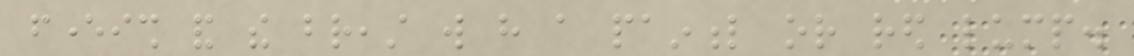feverish and the breast will have a painful or red lump.
